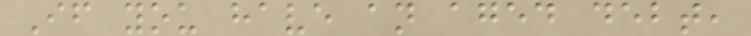If you have an aged debt,
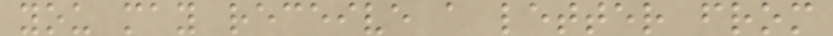you may receive a letter from
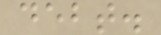debt.
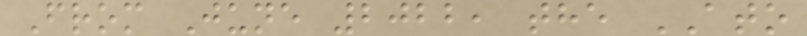From June 2022, the ATO
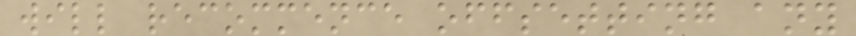will recommence offsetting any
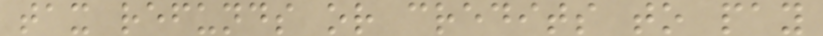tax refunds or credits to pay
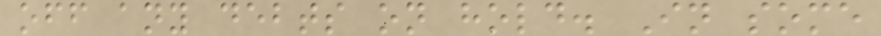off any debts on hold. In some
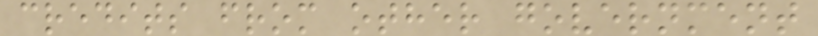credits from other government
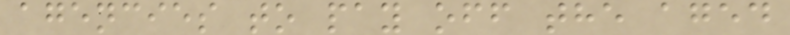agencies to pay off the aged
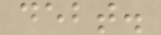debt.
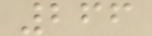266
